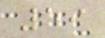59
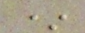*
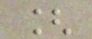[
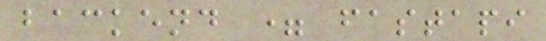backend = fastapi
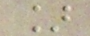]
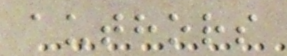authors
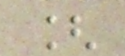[
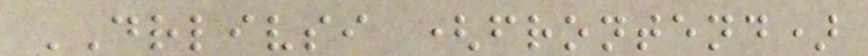DRLIVSI (frontend)
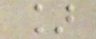]
